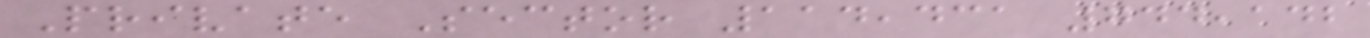Private Sector 114,431 744,142
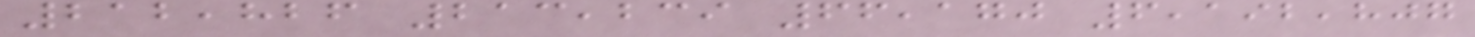212,826 213,239 66,170 6,192,807
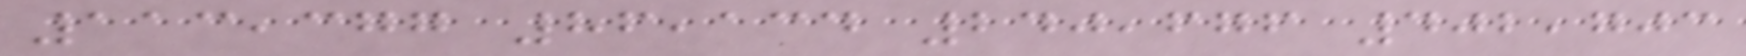113,377 86,134 240,676 402,703
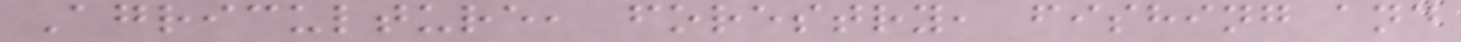Agriculture, forestry, fishing and
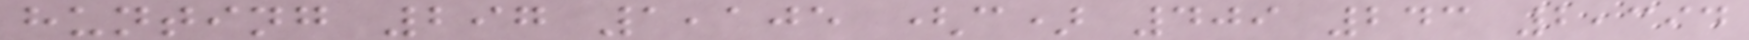hunting 297 1,105 (c) 409 243 2,394
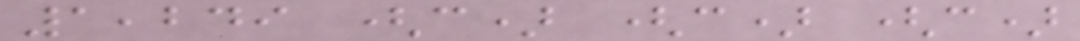1,249 (c) (c) (c)
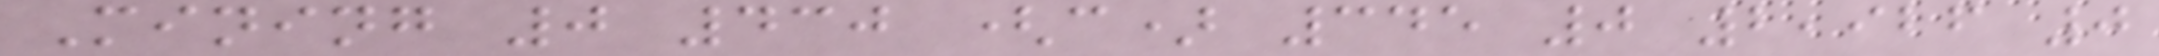Mining 0 430 (c) 345 0 2,926 0
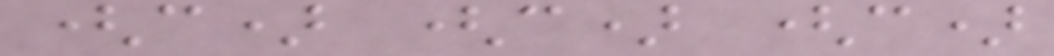(c) (c) (c)
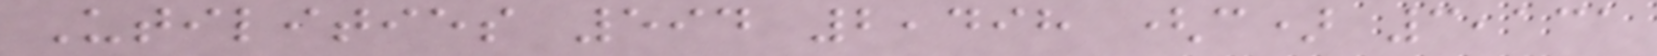Utilities 594 2,498 (c) 3,131
